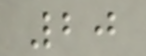20
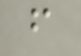f
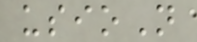usioN
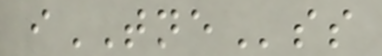iTNEss
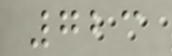723
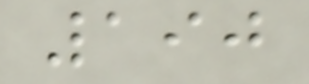190
